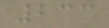233
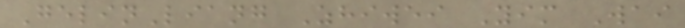GelinLiang Zhiwei Yim Wai
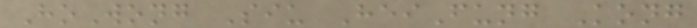HoWong Siu HeiFung Kong
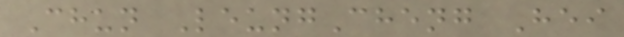Chun LeungCheng Hei
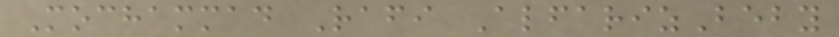Mochammad Rafi AlfarizBeby
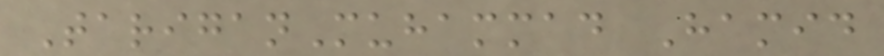TariganMuhammad Hamid
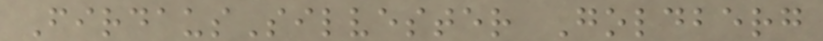FirdausSilvester Goldberg
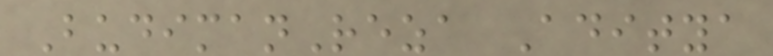BudimanReza Aditya
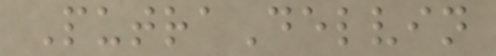PutraDelvin
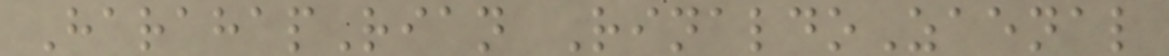HarahapRian RinaldoZaenal
